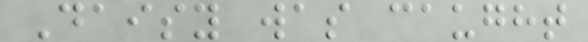Daisy was caught
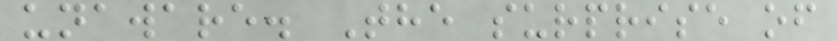unaware. The surprise of
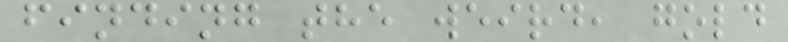finding the weird, gold
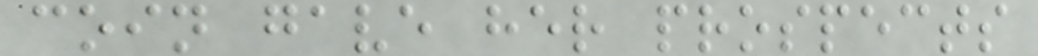coin gave her prospects
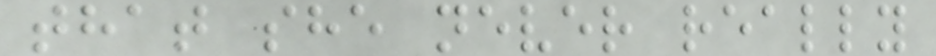that she never really
